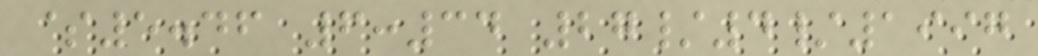$5.46 6:34 27/4/1997
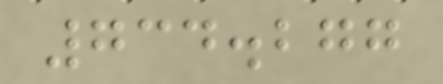734.277
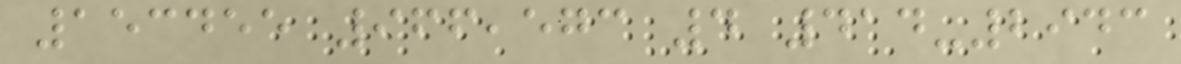153455 966,573 4 414-2943
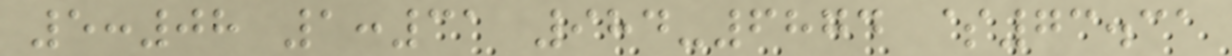5:08 1:31 984-6874 $73.31
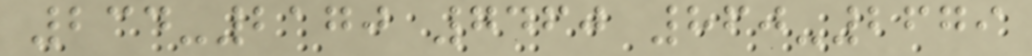234-2170 7460 860-2679
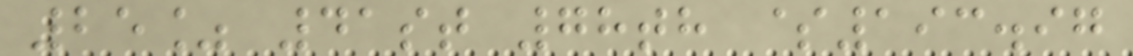25% 41st 78th $193.97
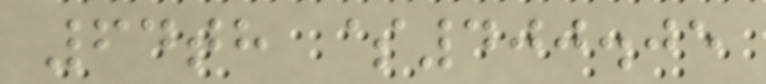64th $400.05
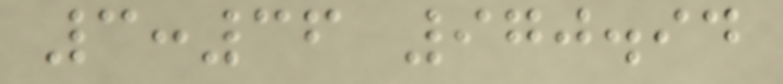3:36 970.94
